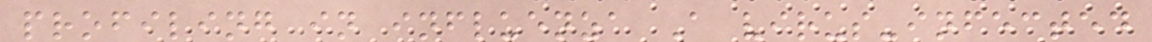profiling in influenza A virus-infected
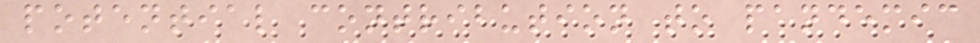potential contribution to pandemic
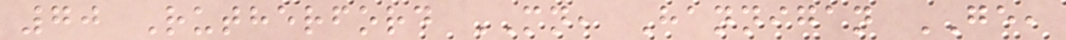70 Rutherford MN, Hannigan GE,
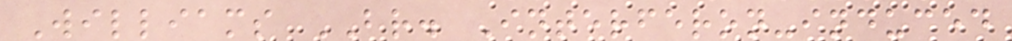Williams BR. Interferon-induced
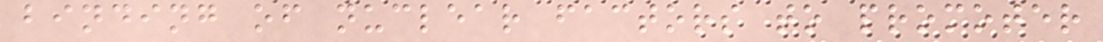binding of nuclear factors to promoter
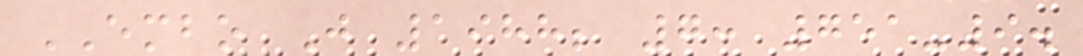EMBO J 1988; 7: 751-9.
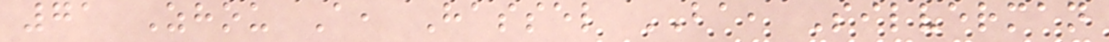71 Zhou A, Hassel BA, Silverman
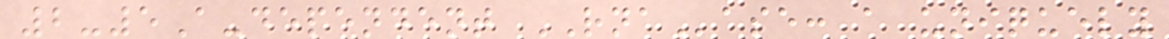2-5A-dependent RNAase: a uniquely
